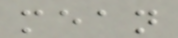mean
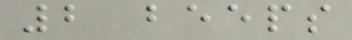2 beeps
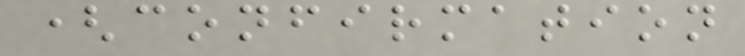(confirmation
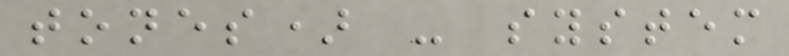tones) - system
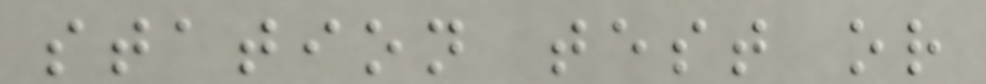station test or
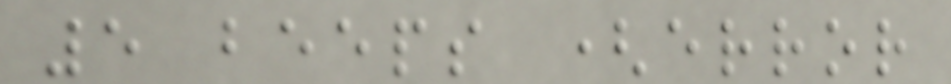5 beeps (error
